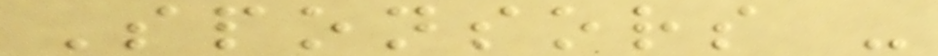Sponsors -
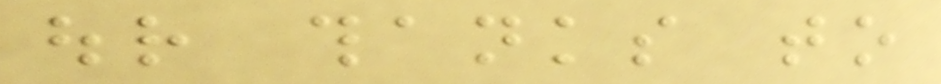our thanks to
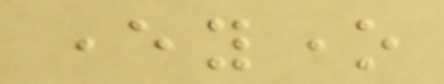everyone
